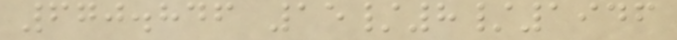670.846 15/8/1946
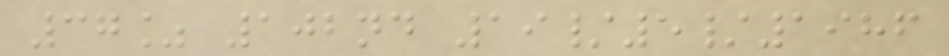37% 102nd 19/5/1986
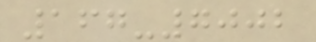167-7002
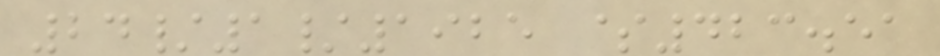24/1/1925 $423.51
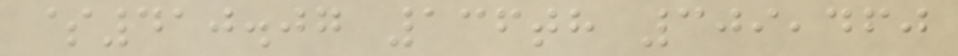$410.07 136th 309,460
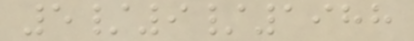5/9/1988
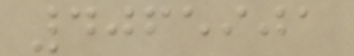4065901
